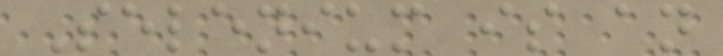Selenium is an
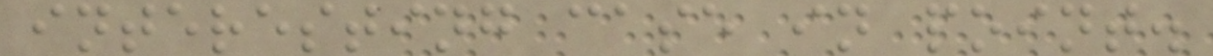interesting case in point.
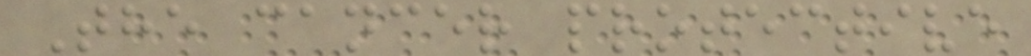The cancer protective
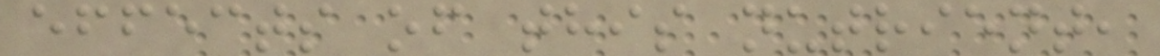effects of this nutrient,
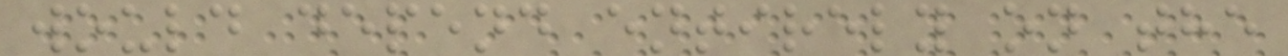would depend entirely on the
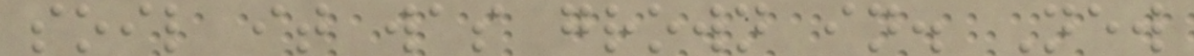soil it was grown in. New
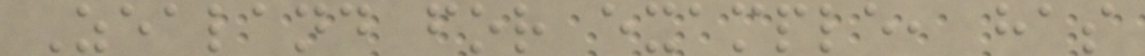Zealand for example, has
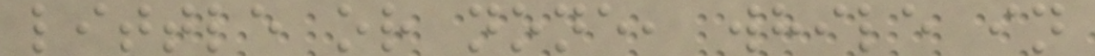little or none, while in
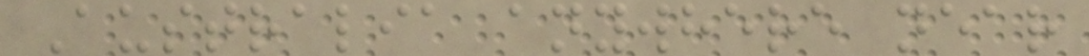Australia anywhere near
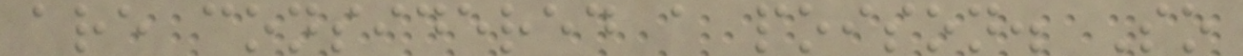are considered a poison. So
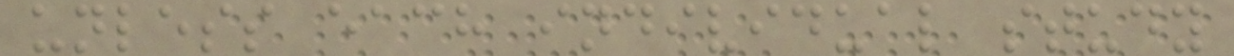unless each individual study
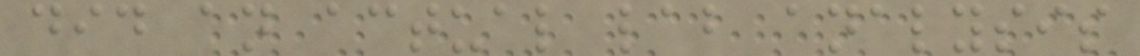did an actual lab analysis
